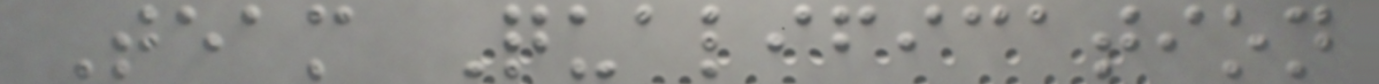Team Qualification
